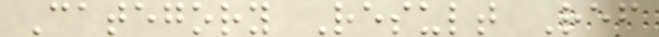Category Result Ref
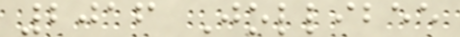2016 Jollibee
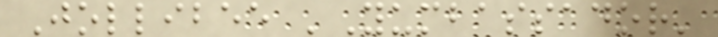Jollibee 'Yumbassador'
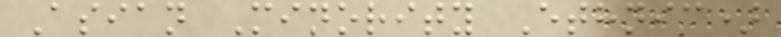Asian Minority Ethnic)
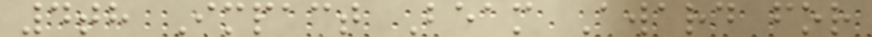4th Impact Beam Award for
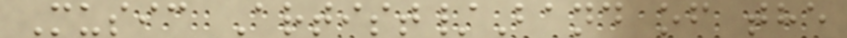Music Artist/Band of the
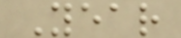Year
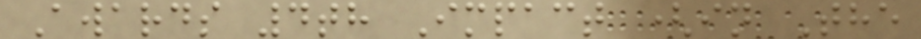Awards 4th Impact (in The
